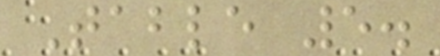Table 5.
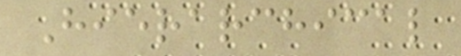Hierarchical
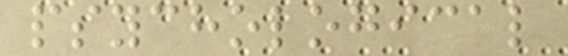psychological
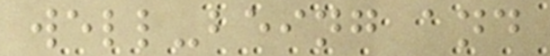well-being and
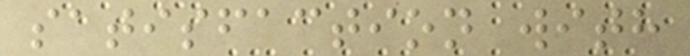satisfaction with
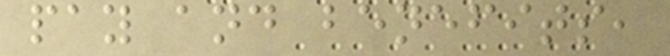pay and benefits,
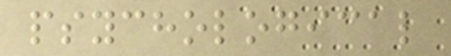psychological
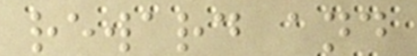reward and
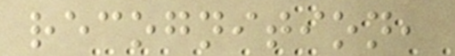recognition,
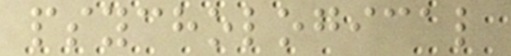psychological
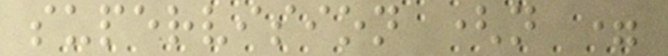supervision (n =
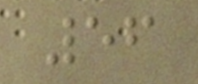56
